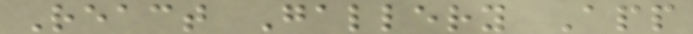React Gallery App
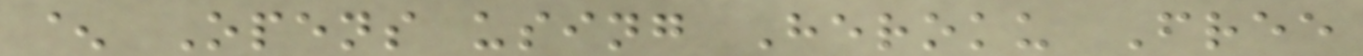^ Opens using Heroku Free
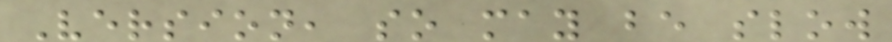Version, so may be slow
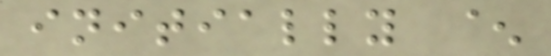initially ^
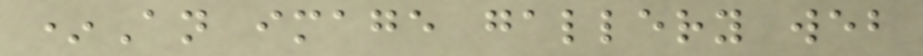*An image gallery web
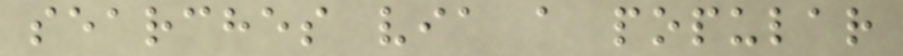searches via a popular
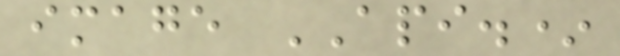image API.*
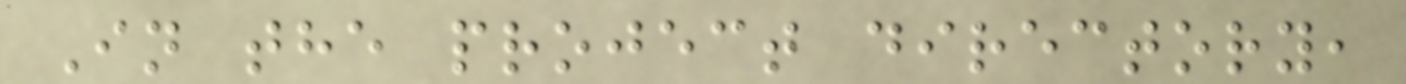In the project directory,
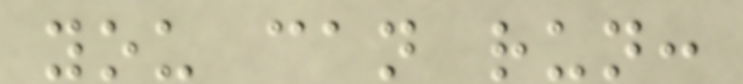you can run:
